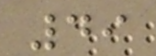49
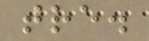tre.
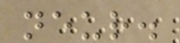neur.
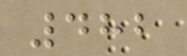482
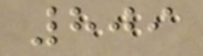809
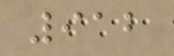912
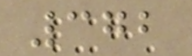372
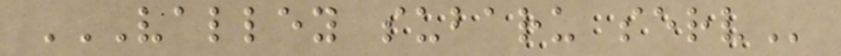VALLEY SUBARU SERV
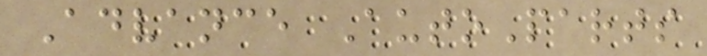Advance AutoParts
